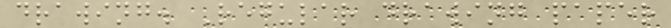drawing. Regular drawing paper
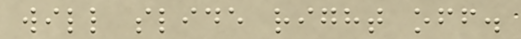will slide right off.
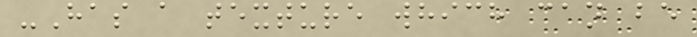-Has a texture which can be
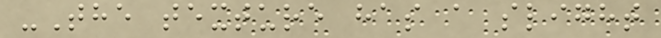-The texture has a slight
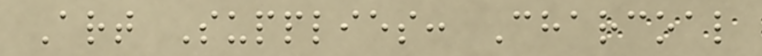Art Supplies: Charcoal
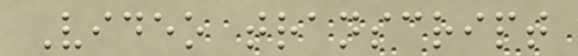Video transcript
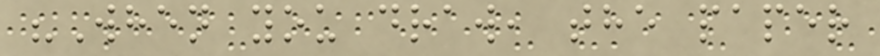"When you draw, the paper
